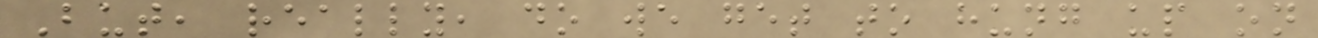But, really, do we get to hung up on
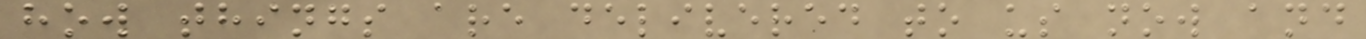how things are delivered to us now and
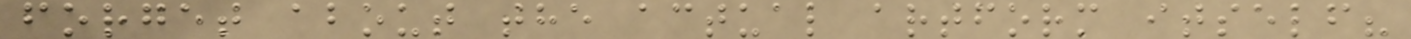forget about the actual artform itself?
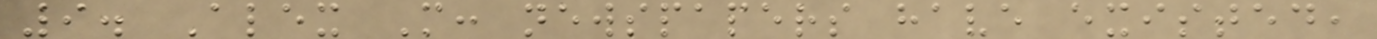9. Alex M: newspapers have existed,
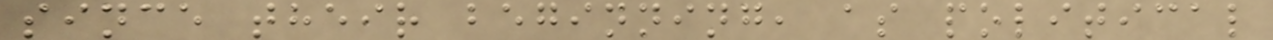since their beginning, as political
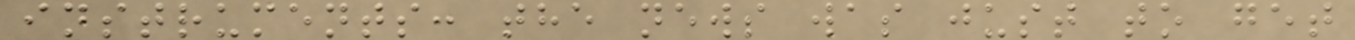instruments: the news was just to get
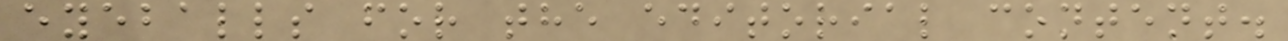eyeballs for the editorial content.
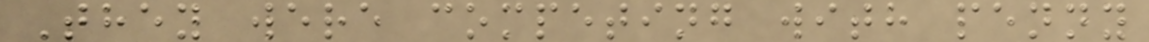They were competing with penny
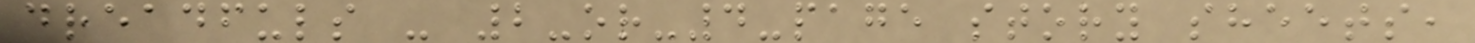dreadfuls - 2-or-4-page story sheets,
